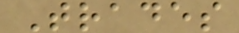Trades
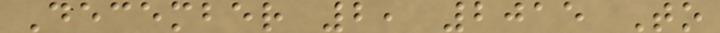December 2, 2015 To
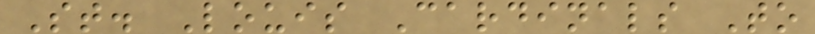St. Louis Cardinals To
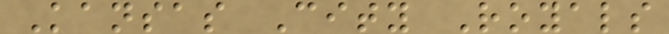Kansas City Royals
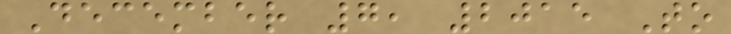December 7, 2015 To
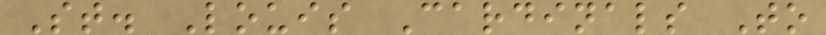St. Louis Cardinals To
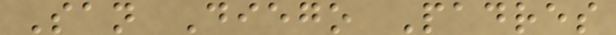San Diego Padres
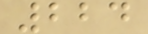224
